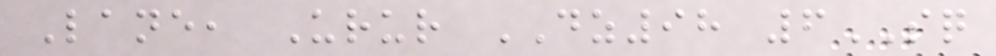Lane, Urur DZ98 6SQ
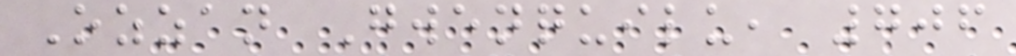Ozzan Gwenquilu, 706
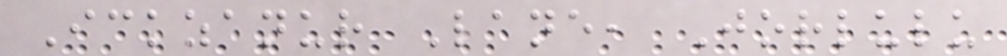Ickzanur Lane, Jorlulu
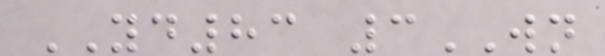YD83 3WN
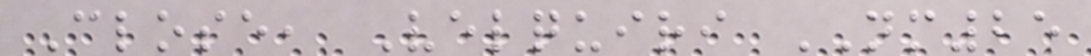Close, Velquiri NM25
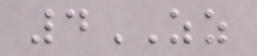4ZZ
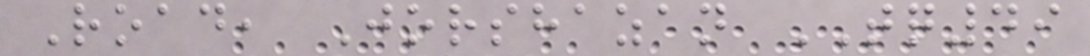Road, Jorshazan TQ49
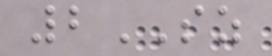2SZ
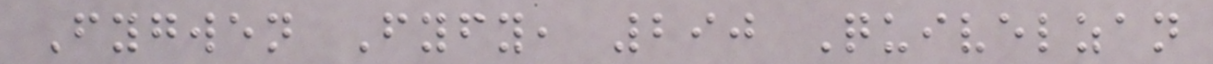Fygwen Fyfy, 290 Quivelzan
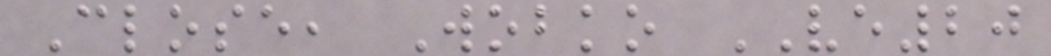Close, Wobko VE20
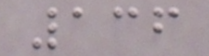136
